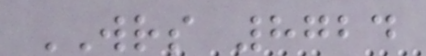WRS 8724
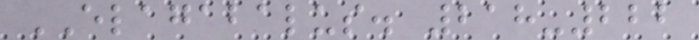ELAGABALUS. 218-222
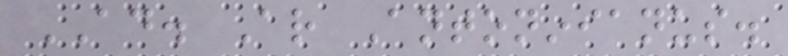AD. Ar Antoninianus.
